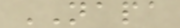NAPA
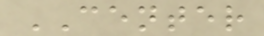CENTER
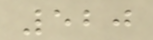520
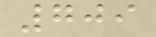709
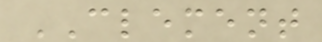CLEMENT
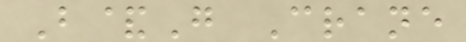B&G Crane
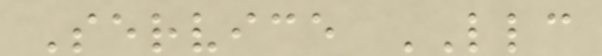Service LLC
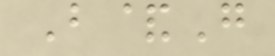B&G
